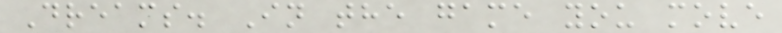Dreams. In the game you move
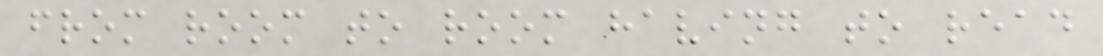from room to room having to read
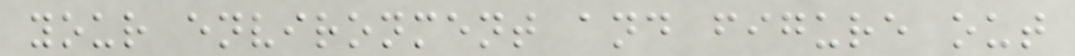your environment and figure out
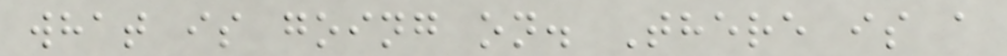what is going on. There is a
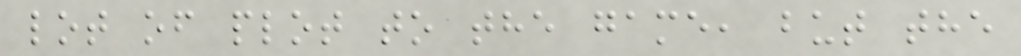lot of plot to the game, but the
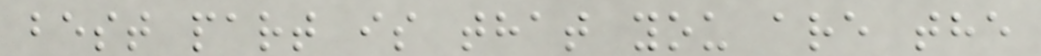best part is that you are the
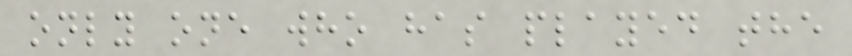only one who has played the
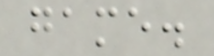game.
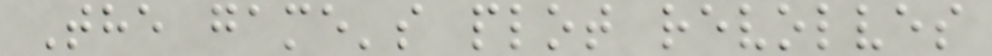The game's plot revolves
